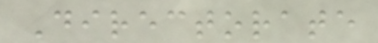Directorate
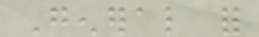General for
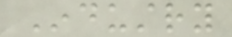Industry
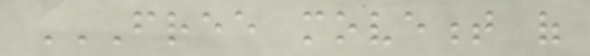FREE MOVEMENT OF
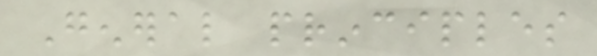General principles
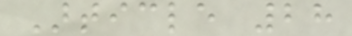Article 28
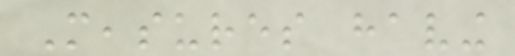Measures having
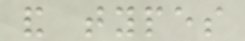and types
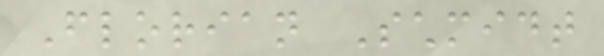Florian Schmidt
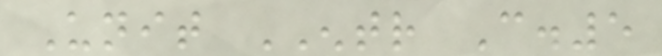Unit ENTR C.5
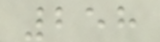258
